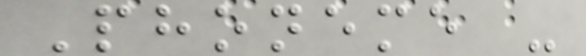Phoneme -
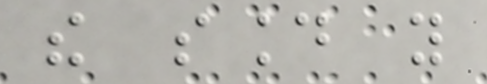the sound you
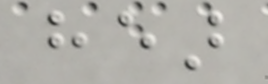hear
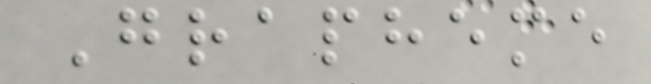Grapheme
